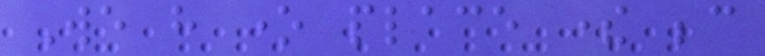We have one place there because
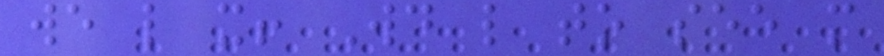we like it! Would like to see more
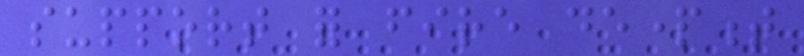support for fire department
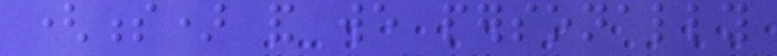(s) and we personally
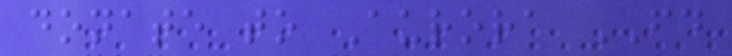donate to Aurora FD
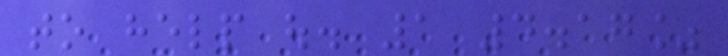to help out. 1 4.17%
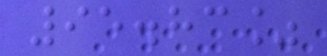95.83%
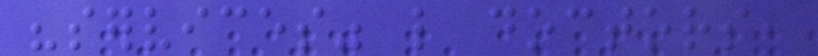"services" like doctors,
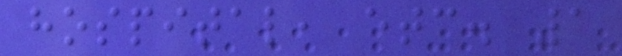hospital, etc. 1
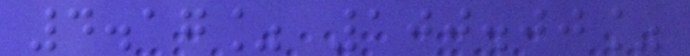4.17% 100.00%
